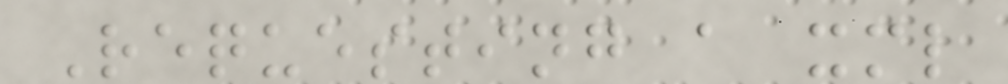Requesting a xml
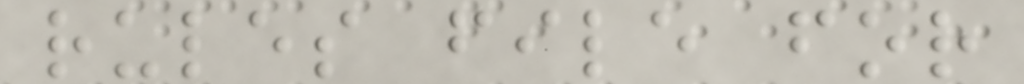rules file for
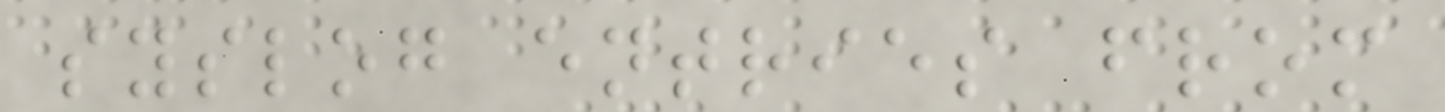syslog entries from
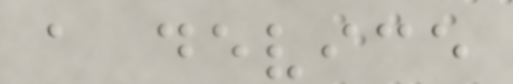a device
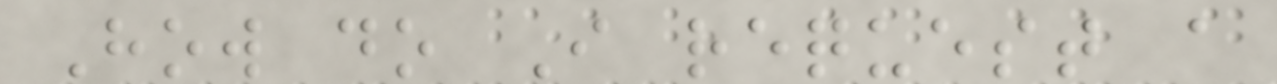How do I request a
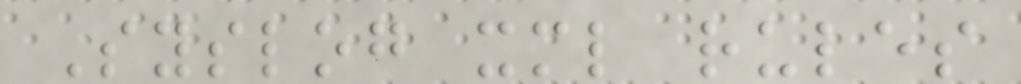Syslog xml rules
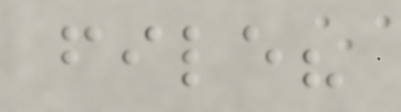file?
